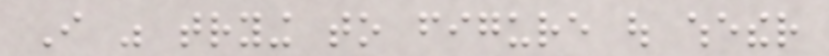I was trying to figure out whether
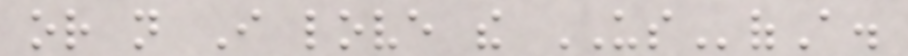or not I love the USofA.
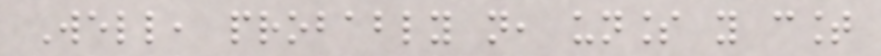Well, probably not, unless you count
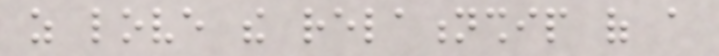as love the relationship of a
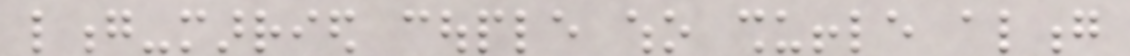long-married couple who shuffle along
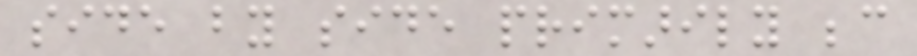side by side primarily because
